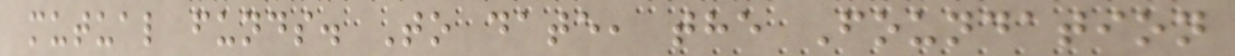mutual funds. To date, the Foundation
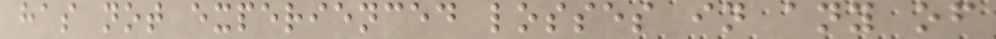has not experienced losses in any of
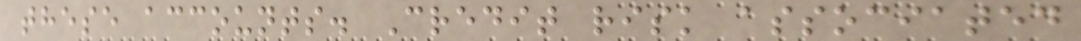these accounts. Credit risk associated
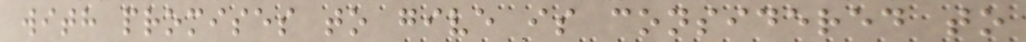with promises to give is considered to
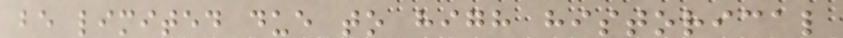be limited due to high historical
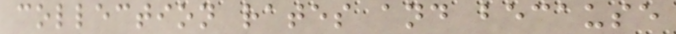collection rates and because
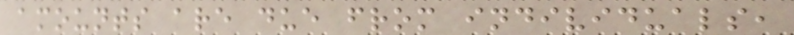amounts are due from individuals,
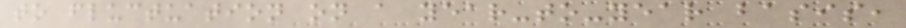to fluctuation on a year-to-year basis,
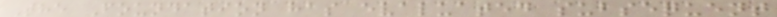The Foundation has evaluated subsequent
